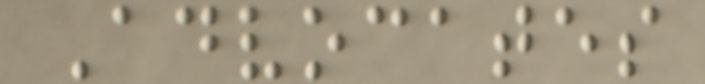Advocates
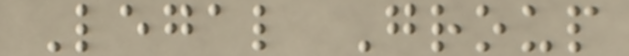Legal Group
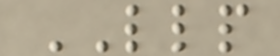LLP
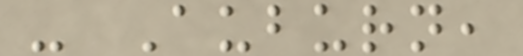- Auburn,
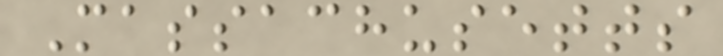Massachusetts
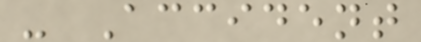- Accident
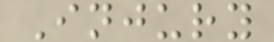Injury
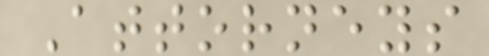Attorneys
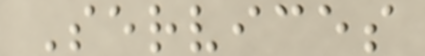Services
